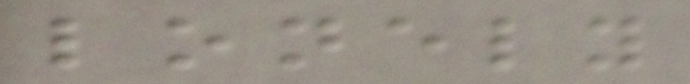lonely
